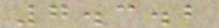7.3.2
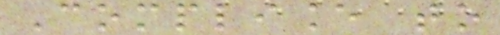Compliance to
